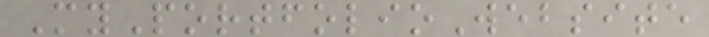MyPortfolioWebsite
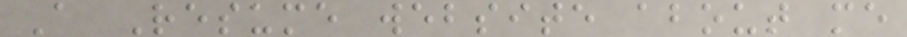A Resume website about me
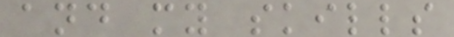and my skills
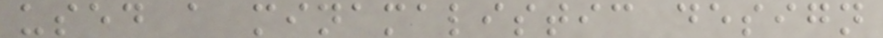used a minamalistic design
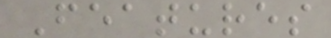Features
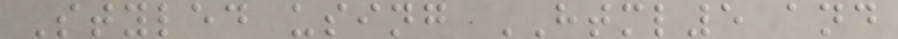Styled using HTML5 and
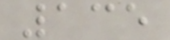135
